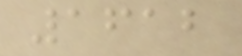1612
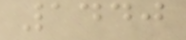1440
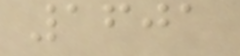1601
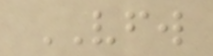VFW
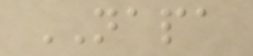NAPA
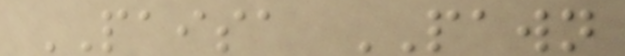PAISA PAWN
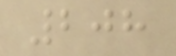208
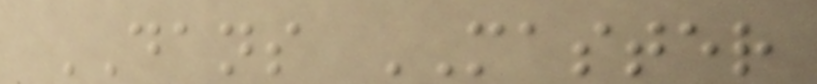DANS MASTER
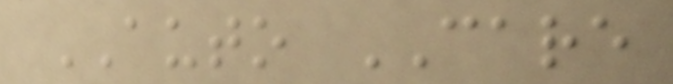AUTO CARE
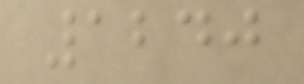1240
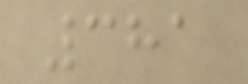381
